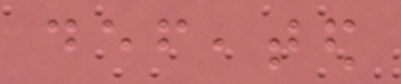defeated
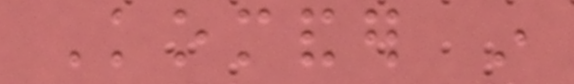Komander in
